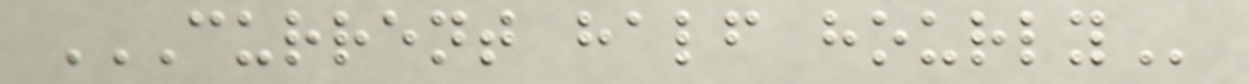CURRENT HALF HOURLY
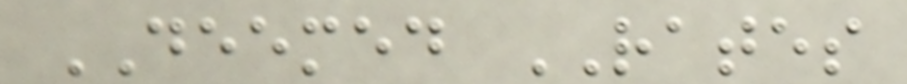DEEMED RATES
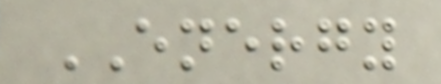ENERGY
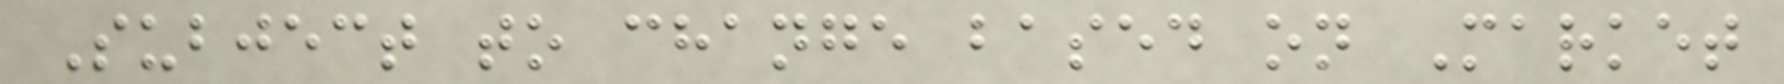Subject to change based on Market
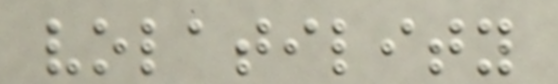volatility
